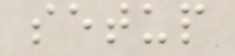setup
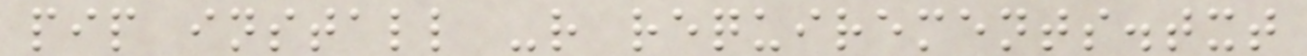pip install -r requirements.txt
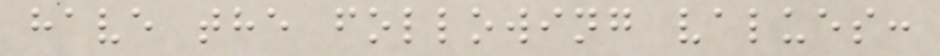have the following values:
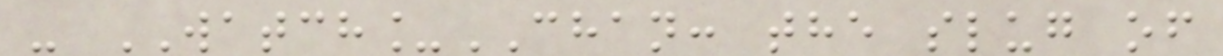- WATCH_CHAN: the slug of
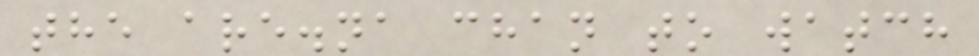the are.na chan to watch
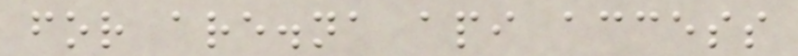for are.na api access
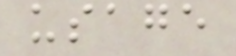usage
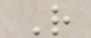R
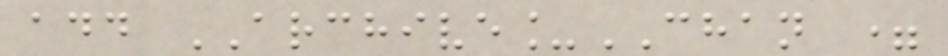add ARCHIVE_CHAN =
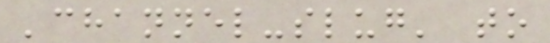'channel-slug' to
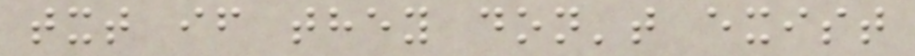txt if they don't exist
